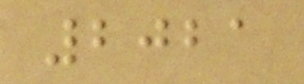2021
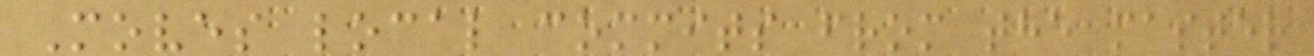Moves local commits from the master
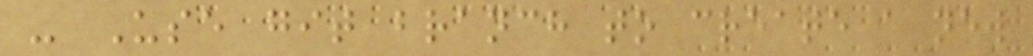- Use git branch to create a new
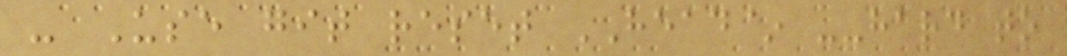- Use git reset HEAD~ --hard to
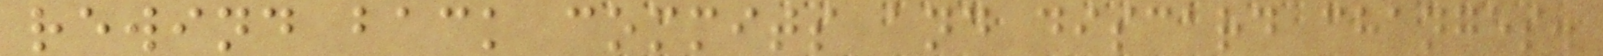rewind back commits and discard changes.
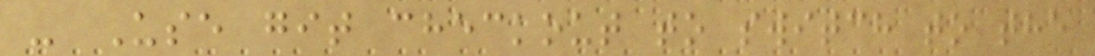- Use git checkout to switch to the
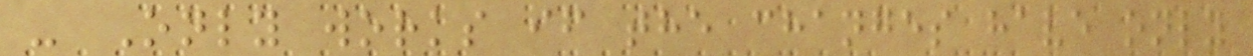- Only works if the changes have only
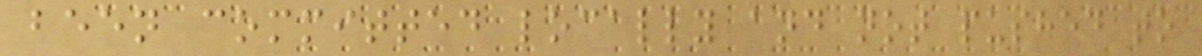been committed locally and not pushed to
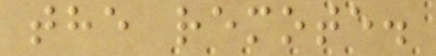the remote.
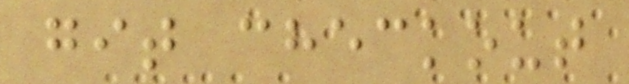git checkout
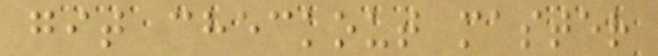git checkout master
